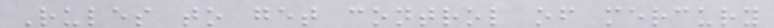Rules to get control of mercury
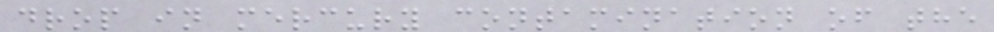drop in mercury contamination of the
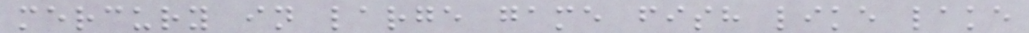mercury in large game fish like lake
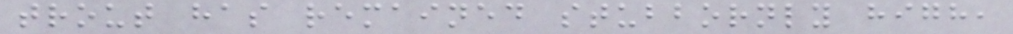trout has remained stubbornly high,
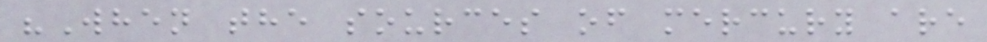"When the sources of mercury are
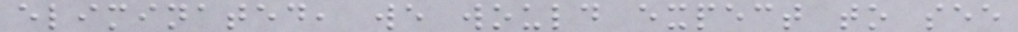eliminated, we would expect to see
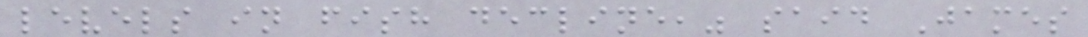levels in fish decline," said James
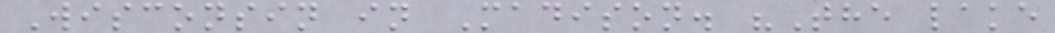Wisconsin in Madison. "The lake
